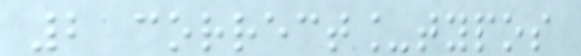2 correct_typos
